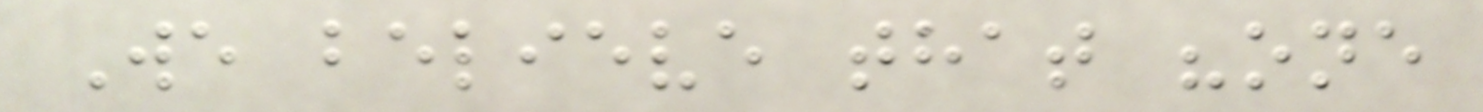We believe that "one
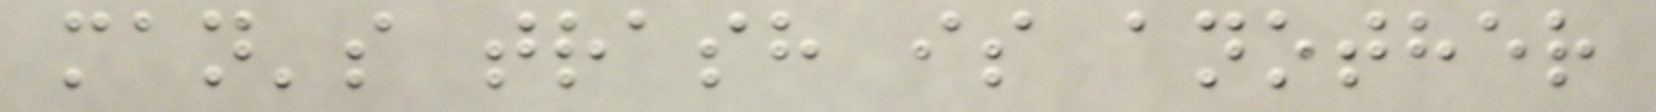man's trash is another
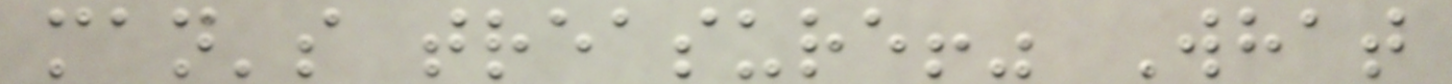man's treasure!" What
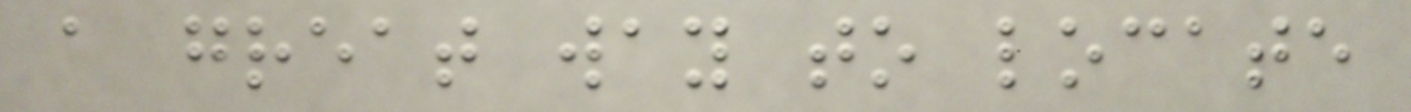a great way to locate
